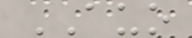AUO
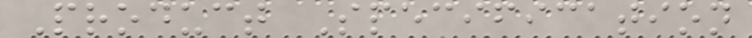Product Specification
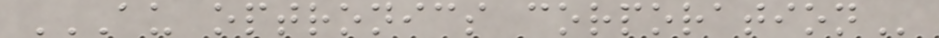AU OPTRONICS CORPORATION
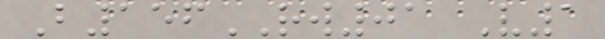B156RW01 V1
